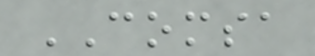COMSA
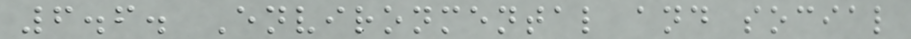6.6. Environmental and social
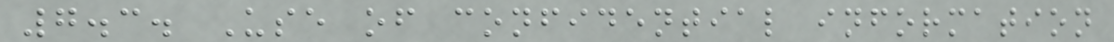7.3. Use of confidential information
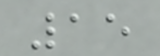15
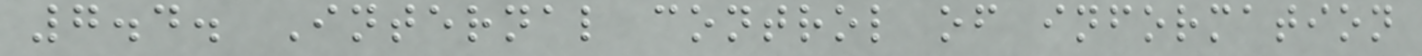7.4. Internal control of information
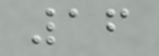16
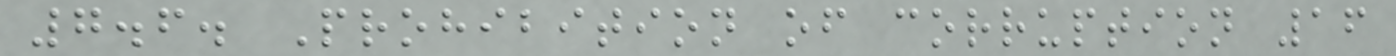7.6. Prohibition of corruption 16
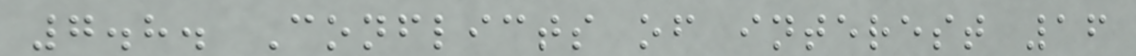7.8. Conflicts of interest 16
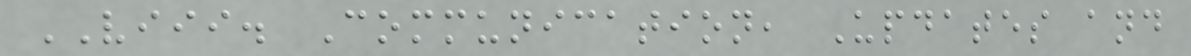VIII. Communication, Updates and
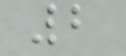2
